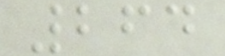264
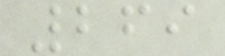269
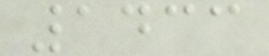1433
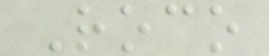Roco
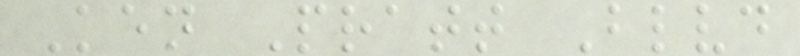Ken Pratt Blvd
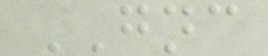GNC
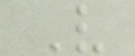V
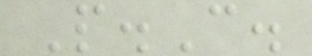P.C.
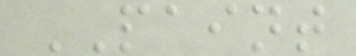PAINT
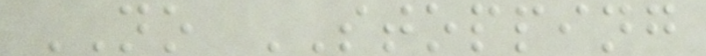NO STOPPING
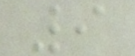9
